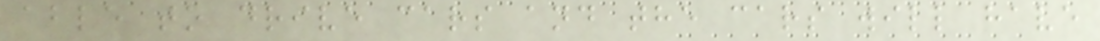able to drive cars and the cars will have
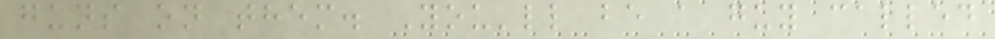guns on them. You'll be a guy called
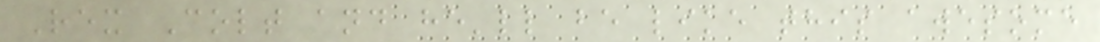Rex Colt and he'll be like this awesome
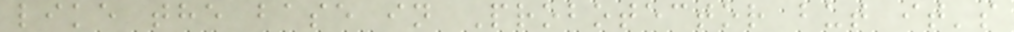like the base in Probotector but it's
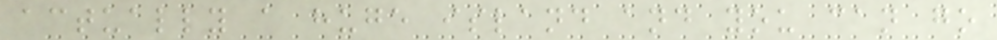actually a huge island and you can go
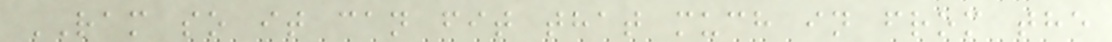RAM so it can fit that much in from the
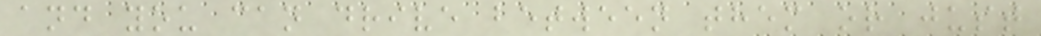and you can drive between them or just
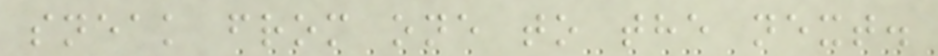sneak from one to the next.
